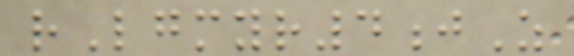rLgmyr4jZ
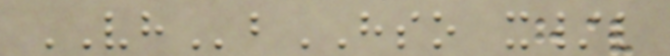VHbHSO x/l
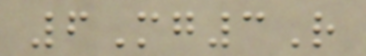6Mg3R
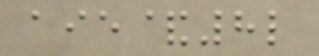aie&8l
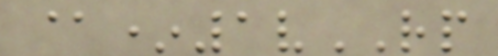@*1vRP
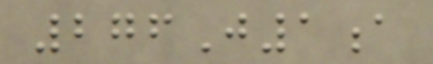276J1a
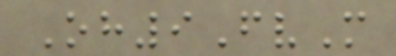Oh9FvM
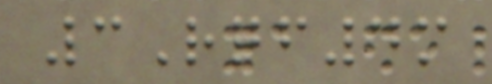3Rqf4m
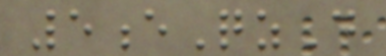5eQzD
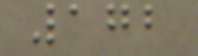172
